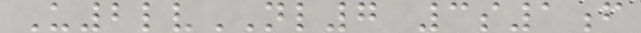U2lvNL7 3s1f
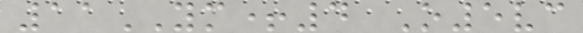11YM+4 O5vc
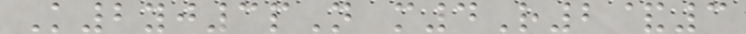K2yj3pN m4R2&3
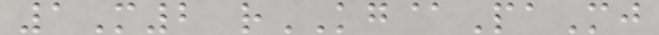1M2 rKG@PaMj
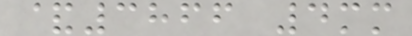&3866 4mm
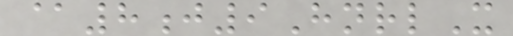@8j9HnrlX
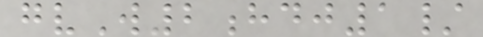gvW2hdj1/
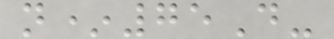n*75D-
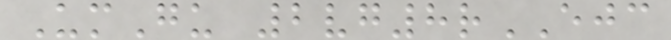UmGu 2vg8rEJC
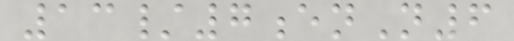13/7enN6
